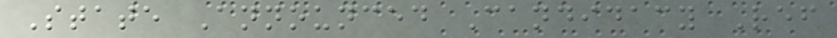State Announced Candidacy Ref
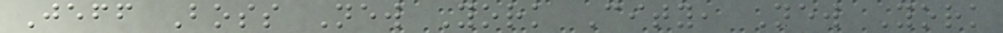Jeff Boss New York City, New York
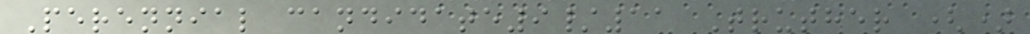Perennial candidate9/11 Truther ()
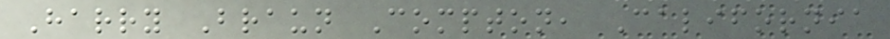Harry Braun Compton, California
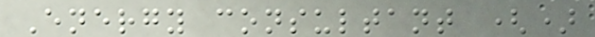Energy consultant ()
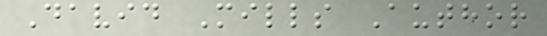David Mills Author
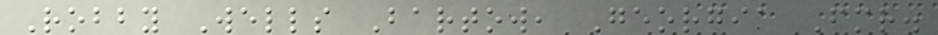Robby Wells Bartow, Georgia Fmr.
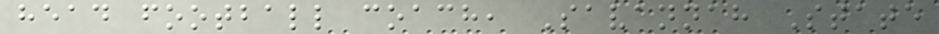head football coach, Savannah State
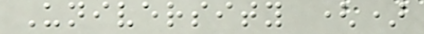University ()
